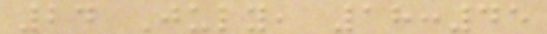24 July, 18:45
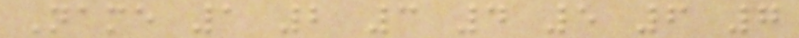Name 1 2 3 4 5 6 7
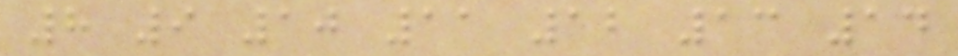8 9 10 11 12 13 14
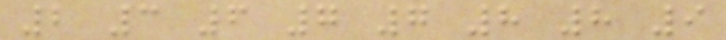2 3 6 7 7 8 8 9
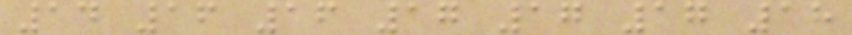14 16 16 17 17 17 18
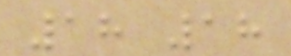18 18
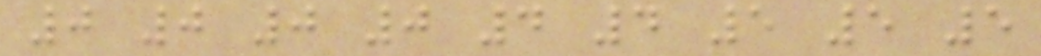0 0 0 0 4 4 5 5 5
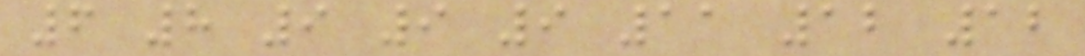6 8 9 9 9 11 12 12
